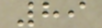89
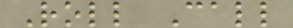Roll Call
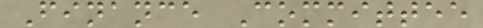Finance Committee
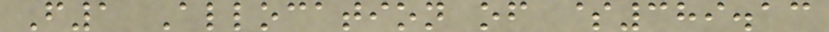F1 Allocation of $389.13
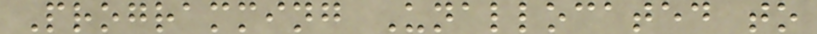Programming Unallocated to
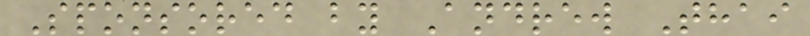Sponsored by Andrew Thai
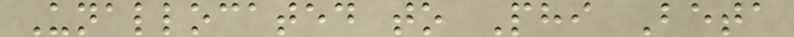Unallocated to Phi Beta
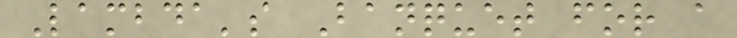Lambda's Banquet for a
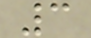3
